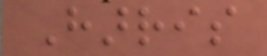Harris
